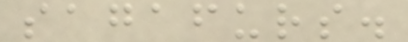sagafurs.
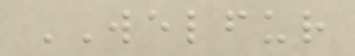WELFUR
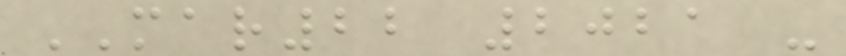MAR22 2021 -
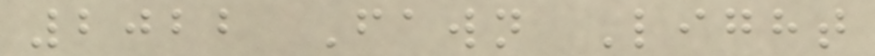2022 Fawn Light
